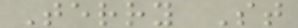Terry St
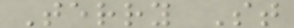Terry St
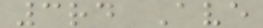3rd Ave
